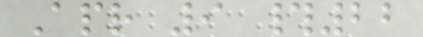Apr 9 #22
